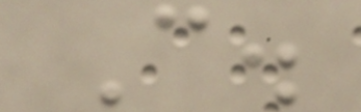C.
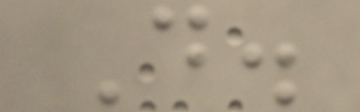D.
